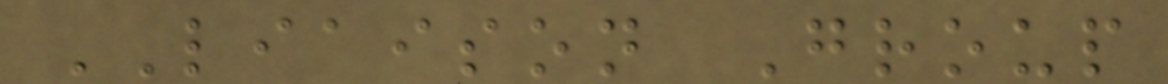LIAISON Group
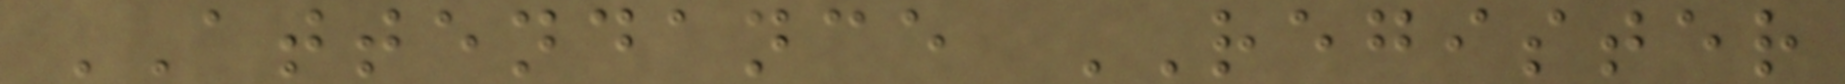ATTENDANCE REGISTER
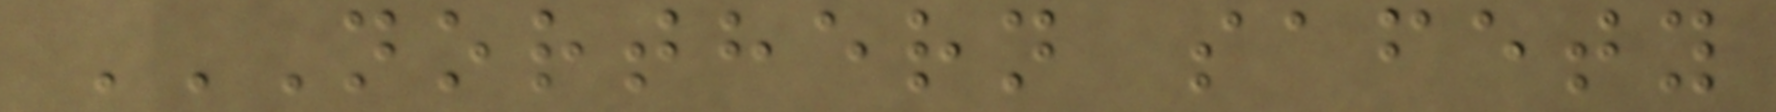NORTHERN SAFETY
